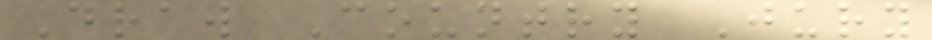Draw Country Jury
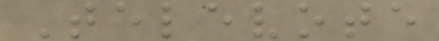Televote
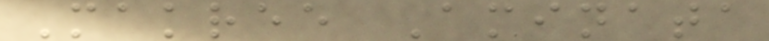Makree Aminata
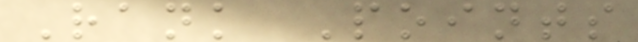Rank Points
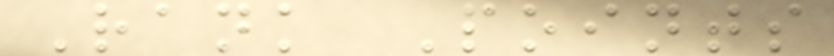Rank Points
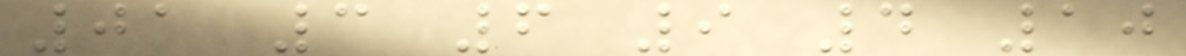01 3 6 9 4 10
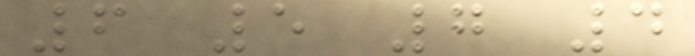6 5 7 4
